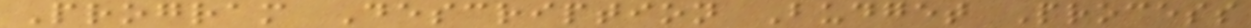Program Description Budget Process
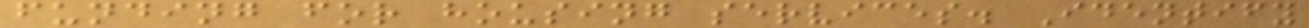funding for housing services. Identify
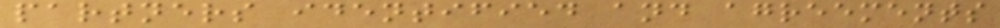partners identified and agreements
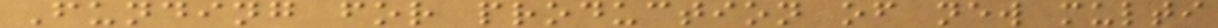Funding for production of new multi
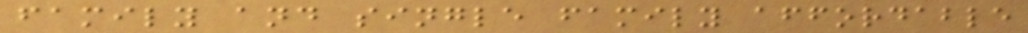family and single family affordable
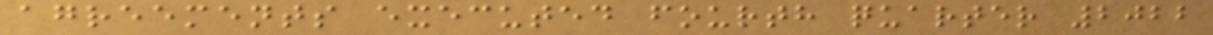agreements executed fourth quarter 2022
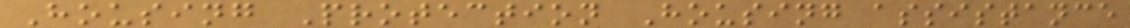Housing Protection Housing assistance
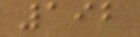192
